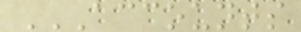ACCOUNTS
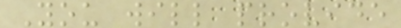You will provide
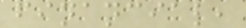financial,
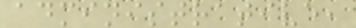administrative,
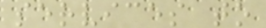services to
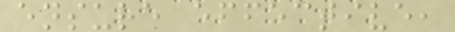ensure effective,
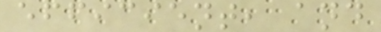efficient, and
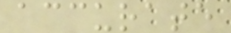accurate
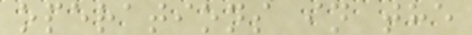operations in the
